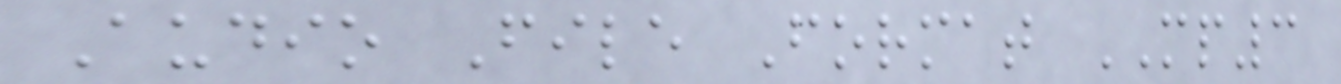Audio File Format MP3
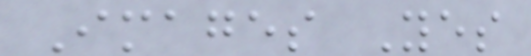Images Yes
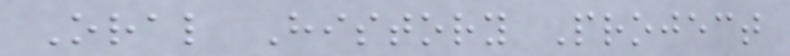Oral History Project
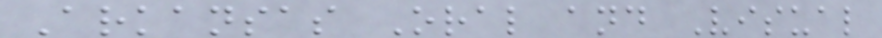Arkansas Oral and Visual
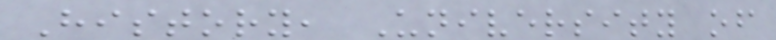History, University of
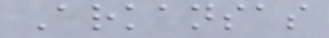Arkansas
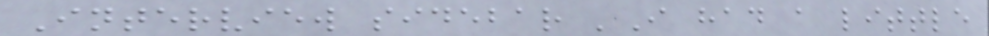Interview sidebar 'I had a little
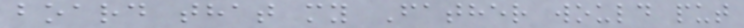board that my Father would put
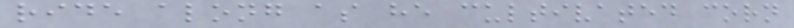ride along as he cultivated corn
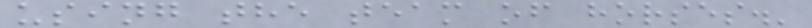using the team of horses.'
